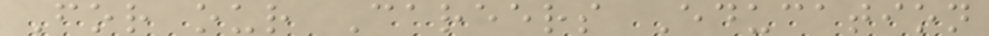For our Careers Education
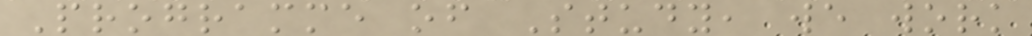Programme of Study, we work
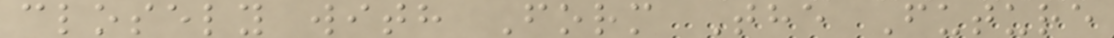closely with Form The Future
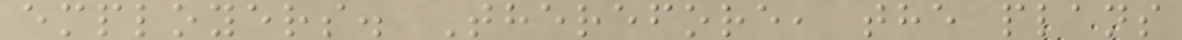employers. Therefore, the plans
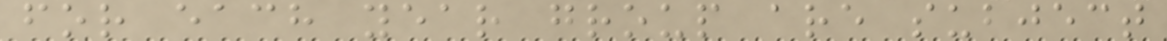for each year group are subject
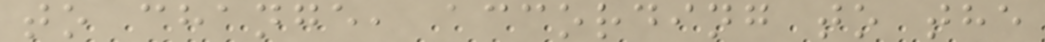to change, according to the
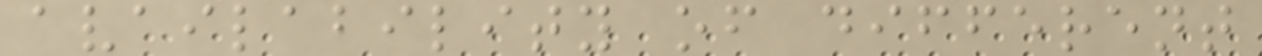availability of different
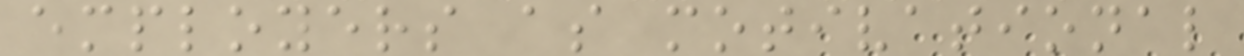employers as motivational
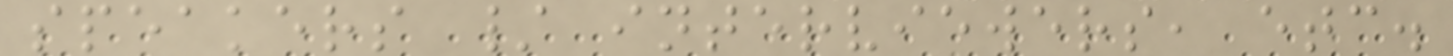speakers / interviewers, etc.
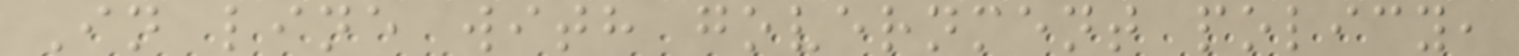In line with government policy,
